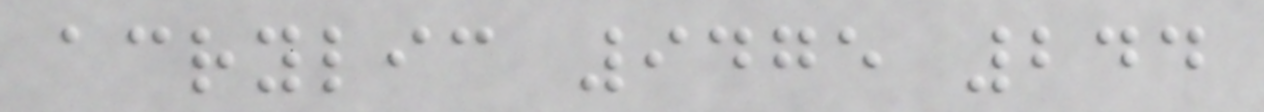acrylic 9475 244
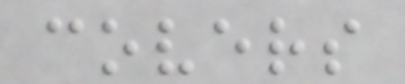covers
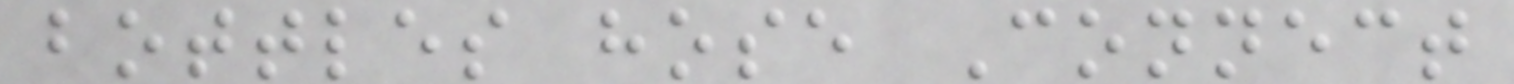bottles hose Connect
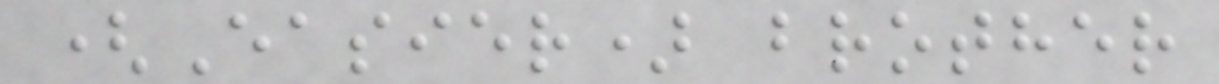(Easier) brother
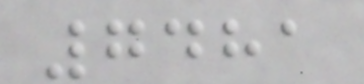7481
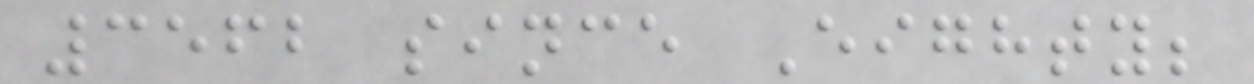3562 since Eighty;
